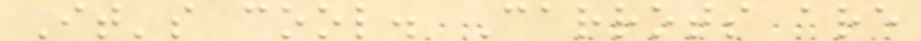It's cool. Carrots are
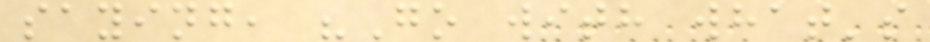saying, "Go with what's
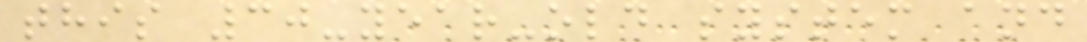this 30-year-old system and
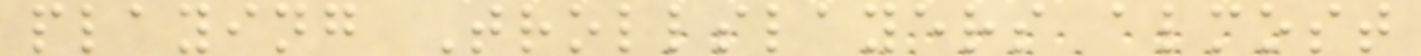playing Trollslayers almost
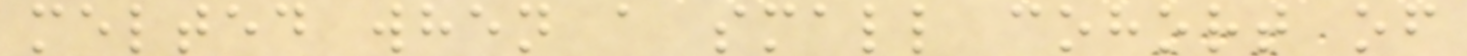melted when a small cohort of
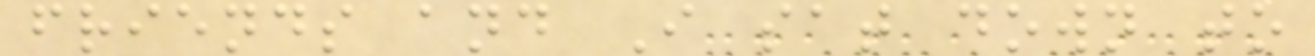friends and I sat down to
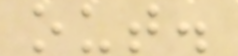out.
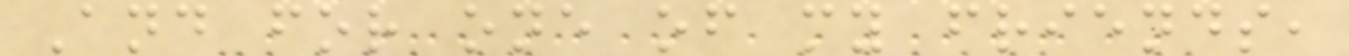And for one of my friends,
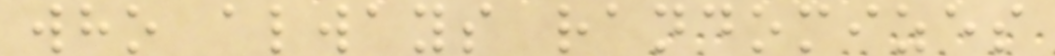who always randomizes
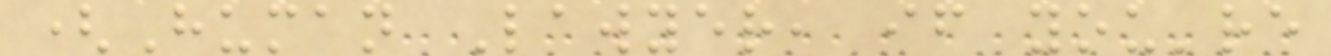(Human Lawyer, if you're
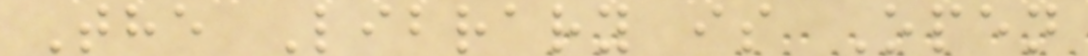The Library is Open
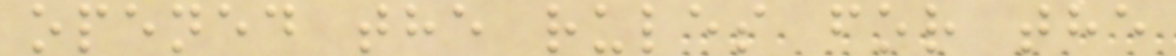opened the rules for the
